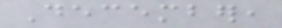December,
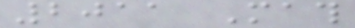2011 Math
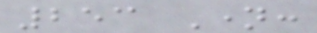253 Name:
